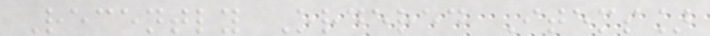Recently Ordered Items]
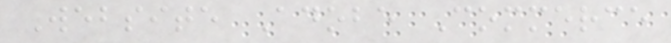Website Adobe Commerce
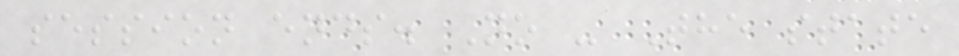session ends. No - The state
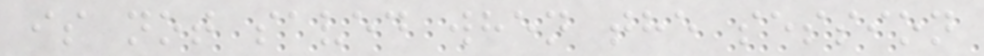is not saved when the session
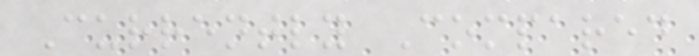Currently Compared
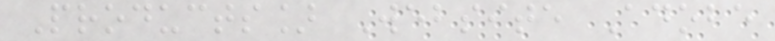Products] Website Adobe
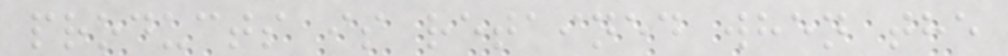products is retained when the
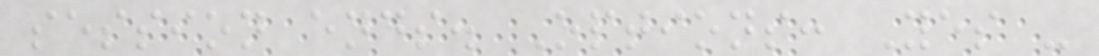session ends. Options: Yes -
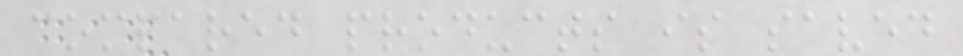compared products is saved
